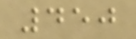450
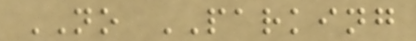NO PARKING
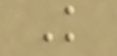K
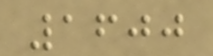1600
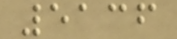5136
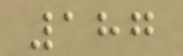187
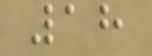18
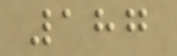187
